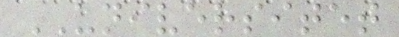UNIVERSITET
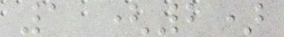1 (2)
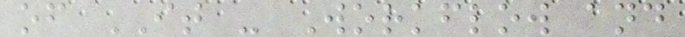of IT - Workflow and
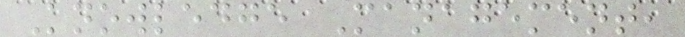Knowledge Management,
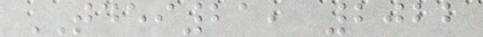TDEI21, 2022
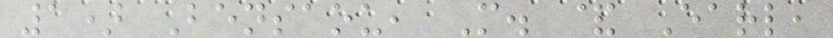1) Bensaou, M. & Earl,
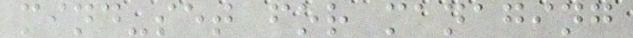mind-set for managing
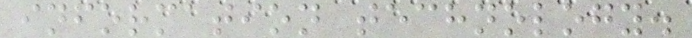information technology.
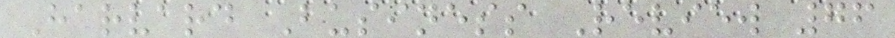Harvard Business Review 76
